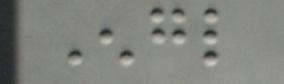Engl
